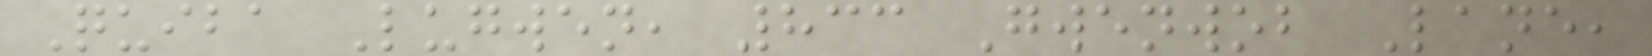Quiba Lugwen, 833 Gwenwob Lane,
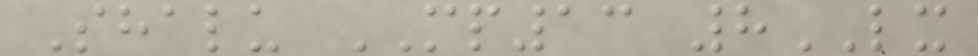Shalu MP13 8LX
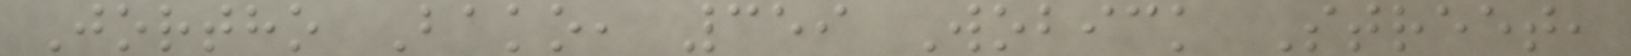Jortho Bako, 359 Wobick Street,
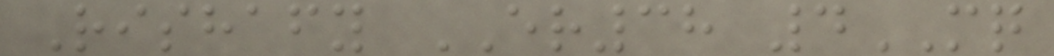Rishafy ER38 4MQ
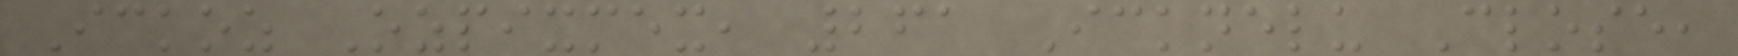Ickoz Ozpixmex, 261 Icknelu Close,
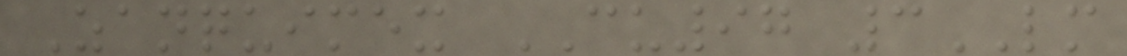Zanquimex CU97 3LM
